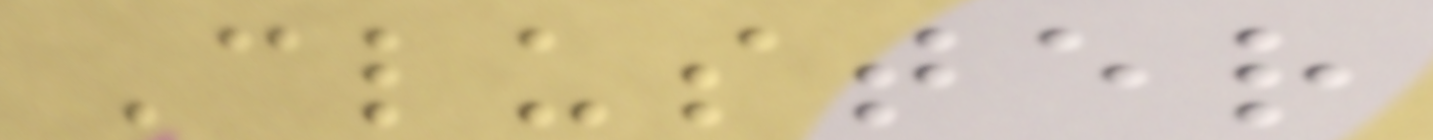Cluster
